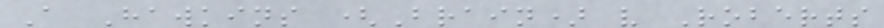A Hawkins (Brain) v Roberts
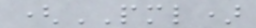(PML)
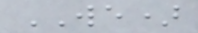WE)
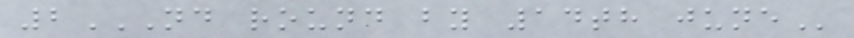2ND ROUND BY 14TH JUNE
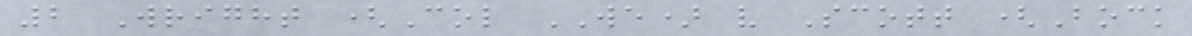2 Wright (Col WE) v Scott (Bock
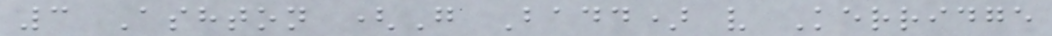3 Ashton (G Badd) v Kerridge
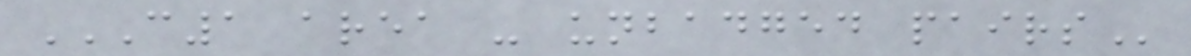C1 AREA - UNBADGED PAIRS
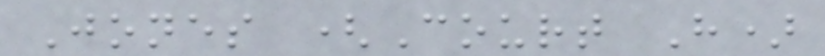Jones (Court H)
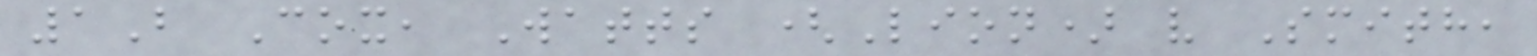1B Cox, Watts (Lion) v Smith,
